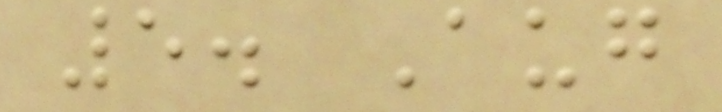5. Aug
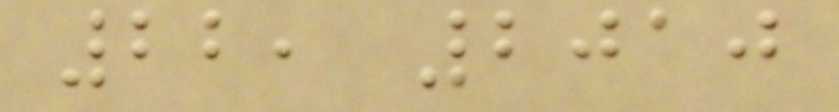22, 2010
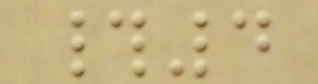#4
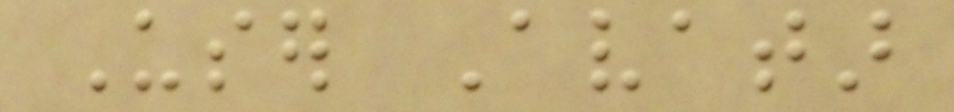User Avatar
